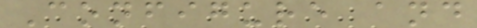Configure and
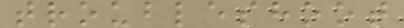troubleshoot
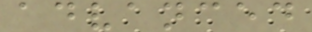advanced
